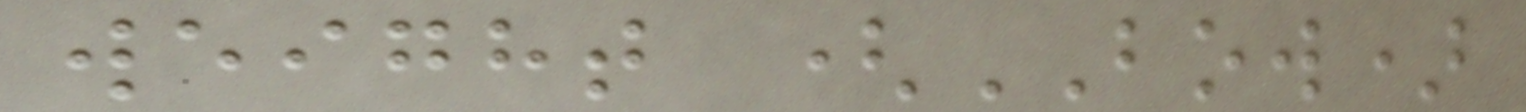weight (BOW)
